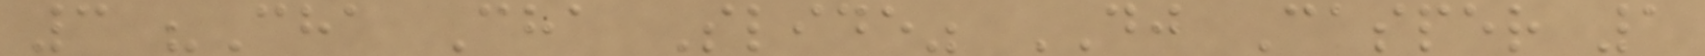3 "Cha Cha Slide" DJ Casper 1
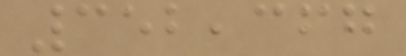352,367
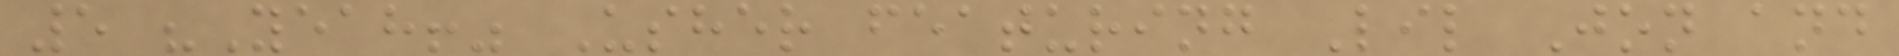5 "Yeah!" Usher featuring Lil Jon and
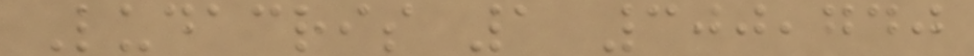Ludacris 1 300,740
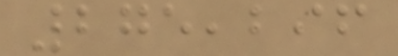275,296
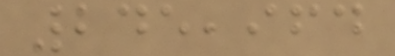245,964
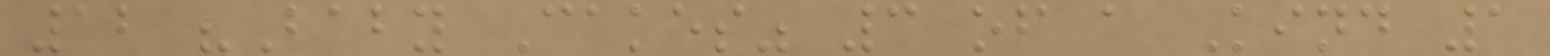12 "Baby Cakes" 3 of a Kind 1
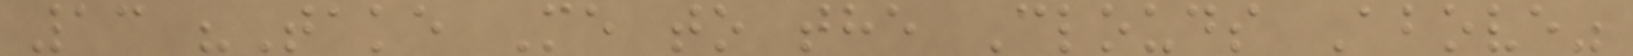13 "Take Me to the Clouds Above"
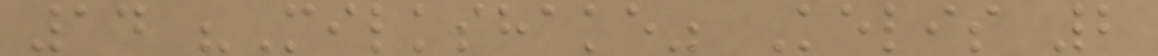14 "Milkshake" Kelis 2
